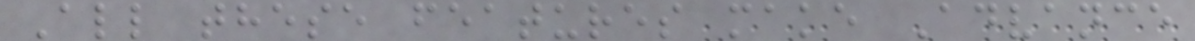All these features make Advance
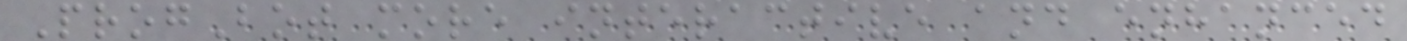ProgBot more interactive and enhanced
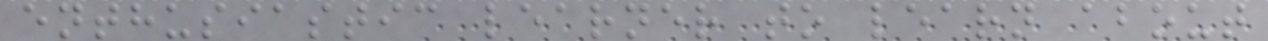enthusiastic learner to learn about
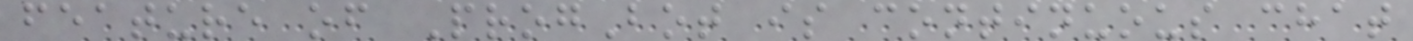feature of ProgBot is continuous chat
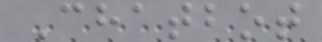Chatbot
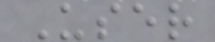User
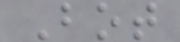Bot
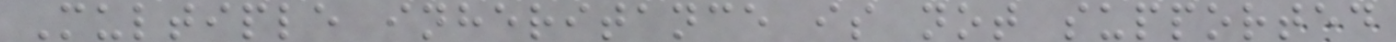Multiple inheritance is not supported
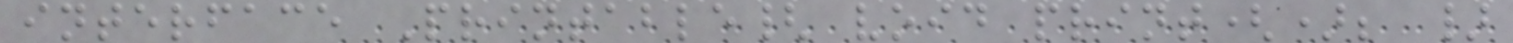interface Printable{ void print(); }
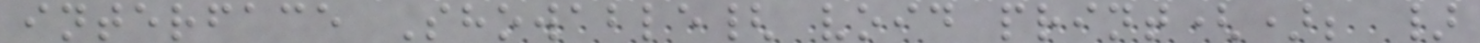interface Showable{ void print(); }
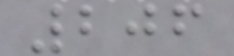206
